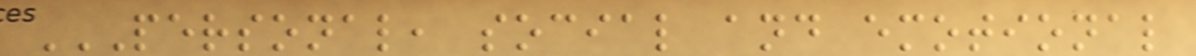PERSONAL, SOCIAL AND EMOTIONAL
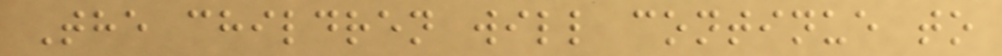The children will continue to
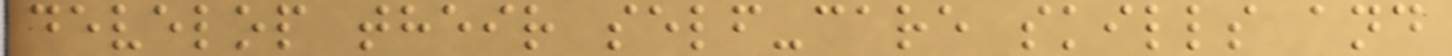develop their self-care skills and
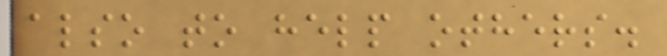also to help others.
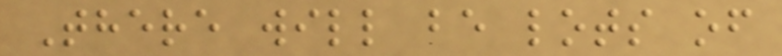There will be lots of
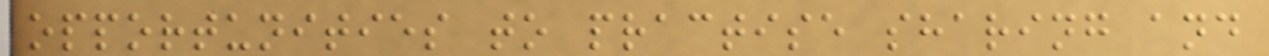opportunities to practise sharing and
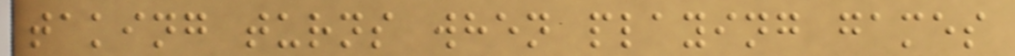taking turns when playing games
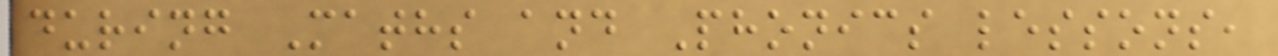during Maths and Phonics lessons,
